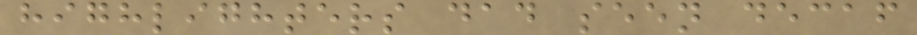highlighters dad seen decaf
